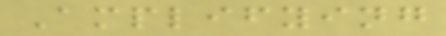Amplifying
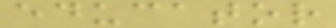educator
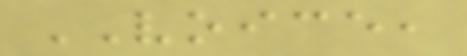VOICE,
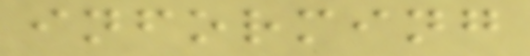informing
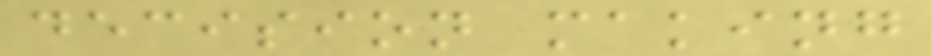decision making
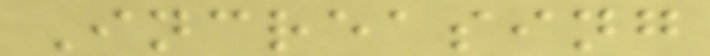Increasing
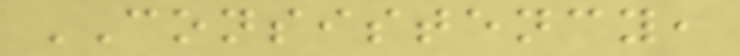CONSISTENCY,
